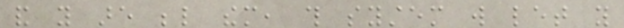and you are below them, this system will let you
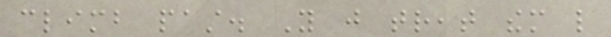climb past. You just treat them like
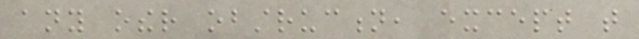any other obstruction, except that
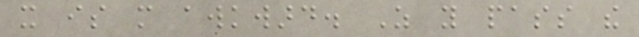it is more awkward. As you pass the
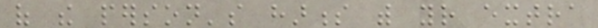of the person's harness with your extra
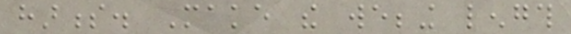harness. Make the webbing length
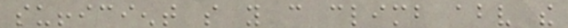sufficient so you can climb above the
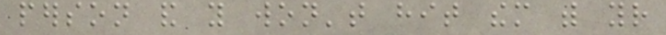person and you won't hit them with your
